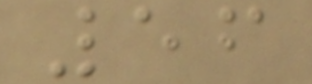56
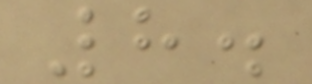8.
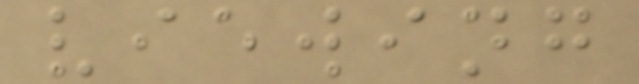viewing
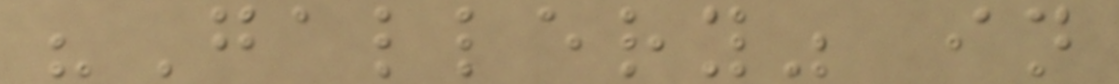"Gallery" in
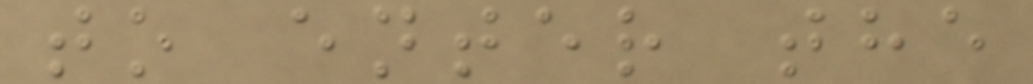to enter the
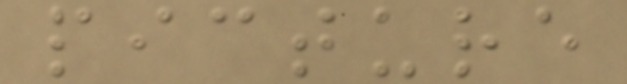picture
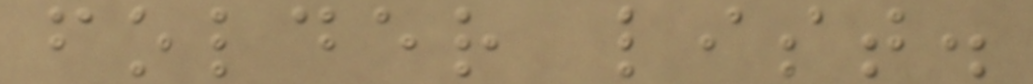folder list.
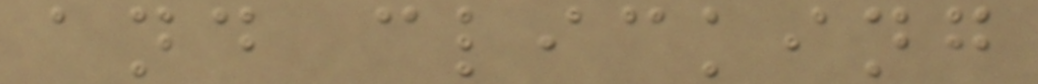and clicking
